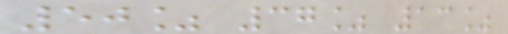50% 37% 13%
